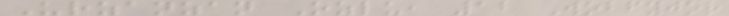Urzanzan Ozlu, 12 Wobfyjor
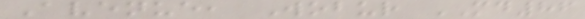Avenue, Wobur MD86
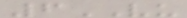6VU
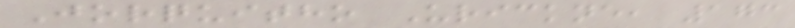Jorquitho Urickne, 173
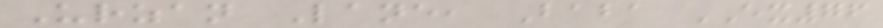Urzan Lane, Baba EX76
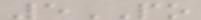5PO
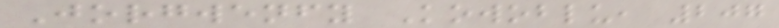Jorgwenfy Kowoblu, 207
